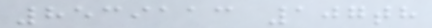8539113 107th
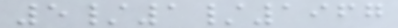5/1/1967
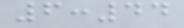6:44
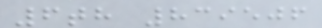6th 839506
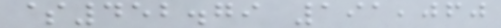$452.79 191,060
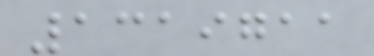1319711
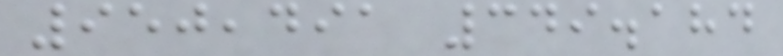950,491 349.184
